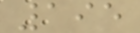195
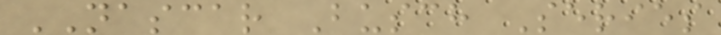NASCAR Busch Series
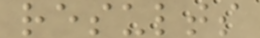results
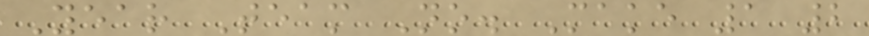Year Team No. Make 1 2
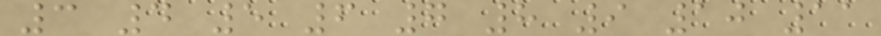3 4 5 6 7 8 9 10 11
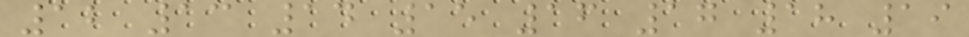12 13 14 15 16 17 18 19
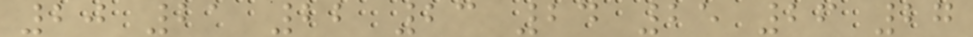20 21 22 23 24 25 26 27
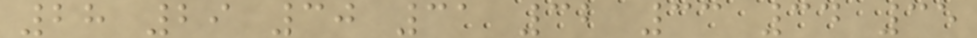28 29 30 31 32 33 34 35
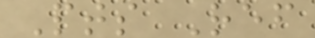Pts Ref
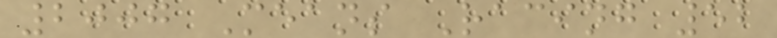2007 Means Racing 52
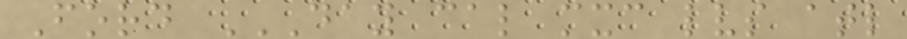Ford DAY CAL MXC LVS ATL
